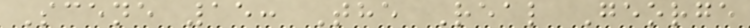Scene 15: The Real George
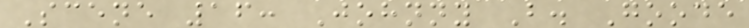Scene 16: Johnny B. Goode
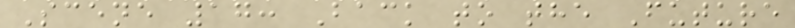Scene 17: Back to the Future
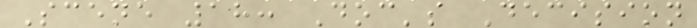Scene 18: Doc's Decision
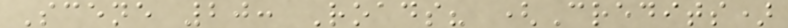Scene 20: Roads? (Credits)
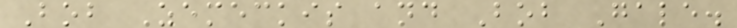Bob Zemeckis and Bob Gale.
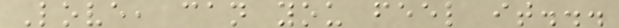Love, can you feel it...
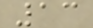13
